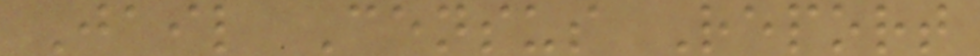Jail Census Report
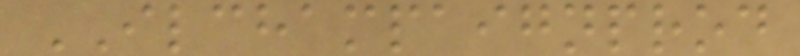ILCHAMPAIGNPROD
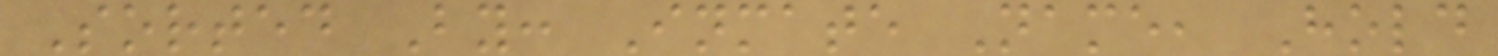Sorted By: Inmate Name, Hold
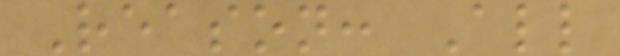Reason: All
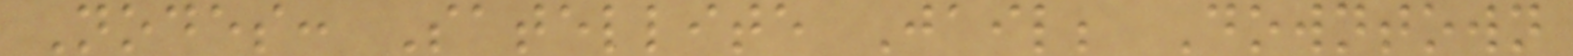Nodes: Satellite Jail; Downtown
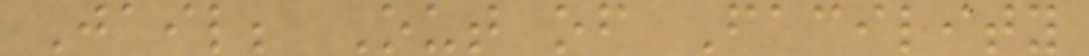Jail; Out of Facility
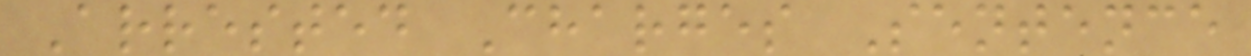Arrested Charges Sentence
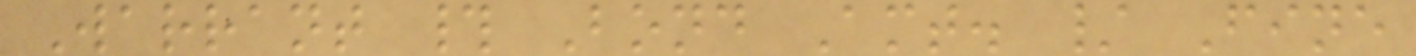Warrant # Bond Amt. / Fine
